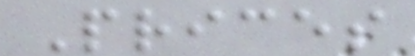Prices
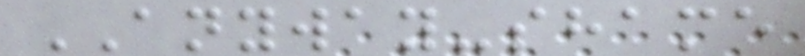ANYWAY-shame
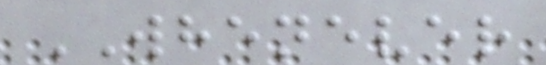WHENEVER
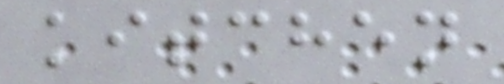kitchen
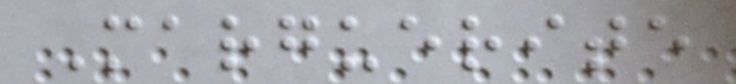Marguerite
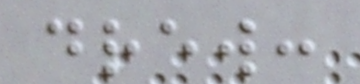drew:
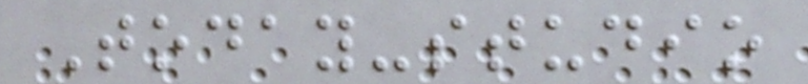Today-studio
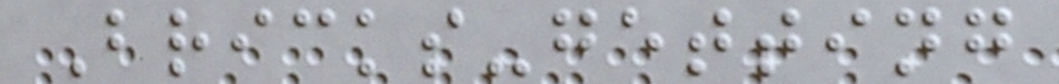Bricks-getting
